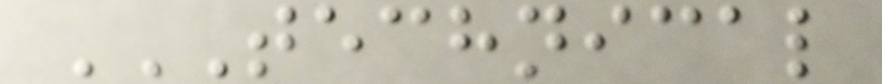TECHNICAL
